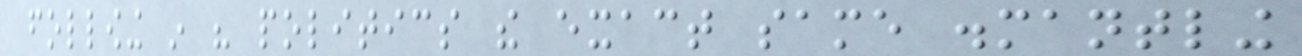following in his politics the exact same dismantling
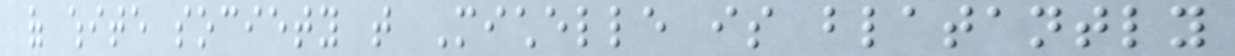of white society that Michelle is blatantly
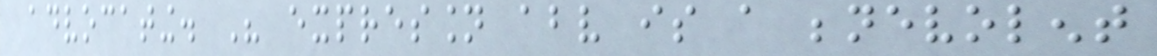advocating. His expression above is a benevolent
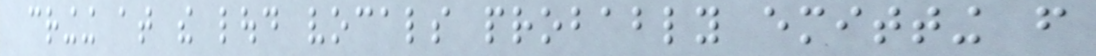cringing at the loud vocals probably emitting from
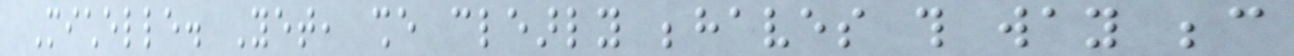Michelle. Yet, she clearly behaves this way because
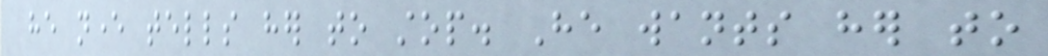he never tells her to stop. He wants her to
